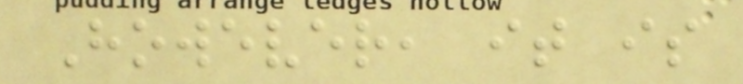However, it is
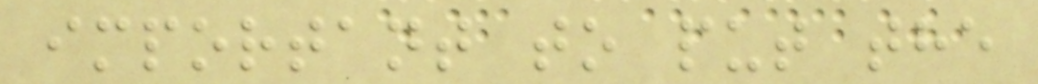important to put the
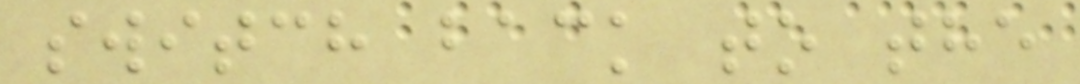switch back to the
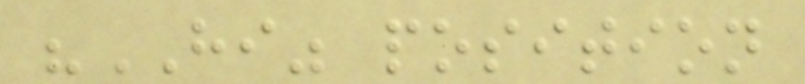"HI" position
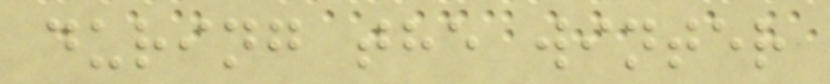during the winter
